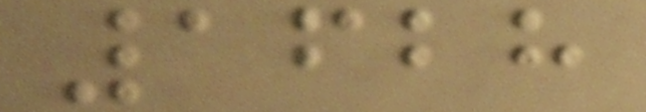1628
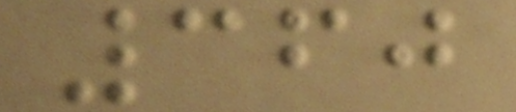360
